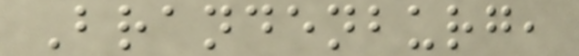Brandenburg,
